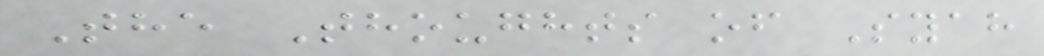The Thoughts of Syah
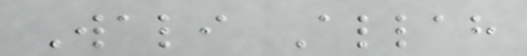Wali Allah
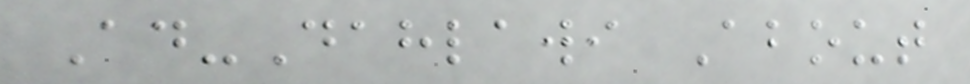Ad-Dahlawi About
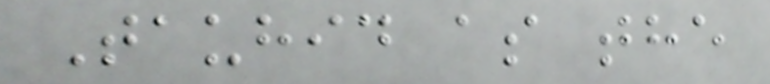Tauhid as the
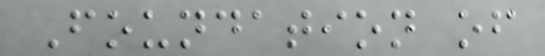Foundation of
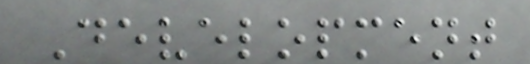Development
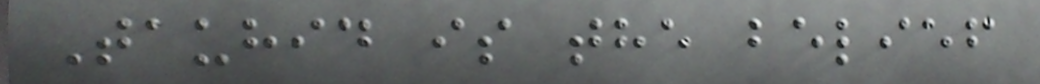Tauhid is the belief
